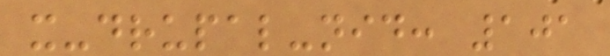x-drupal-nid: 101
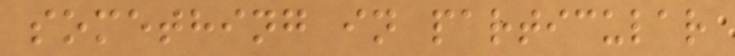something in particular
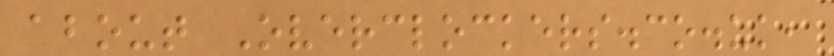about Overclockers.co.uk,
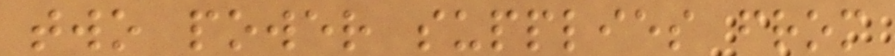two power supplies from
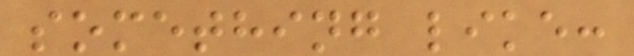something like:
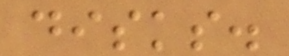disks.
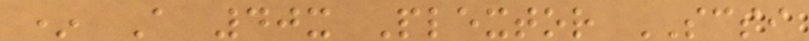* A 40x Plextor SCSI
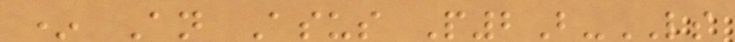* An Asus P2B-LS
